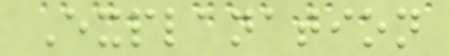Explanation
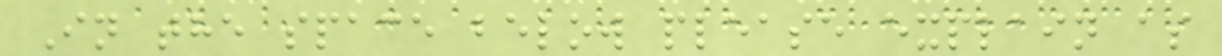In the space below please explain as
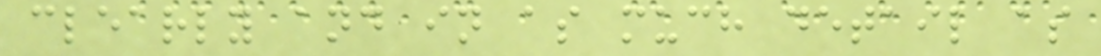clearly and in as much detail as
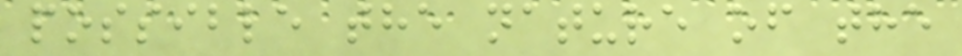possible the nature of the
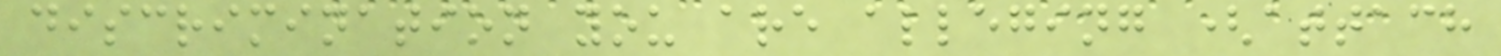discrimination you are alleging (attach
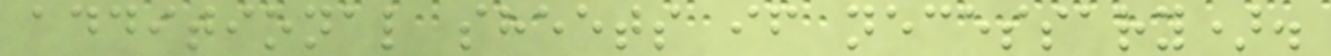additional sheets if necessary).
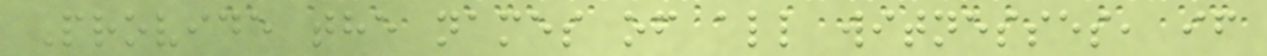Provide the names of all witnesses, if
